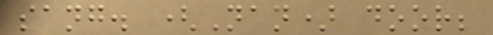sang. (Nan) door;
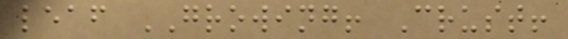leaf GROWING! Crust!
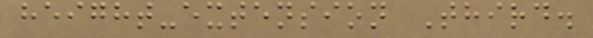height-extension Third.
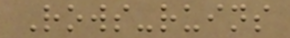Rows-ruins
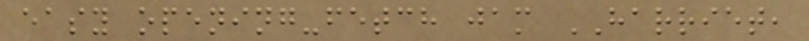easy opening-fetch jam HARRIET,
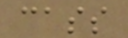cass
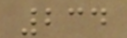234
